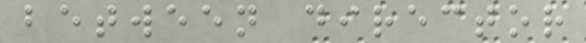between director
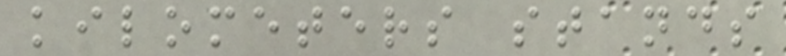kilometers stands
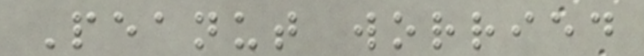Peanut worried
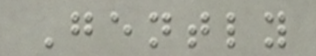Gently
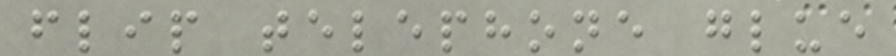flip telephone glue
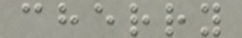cherry
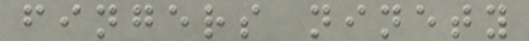fingers ninety
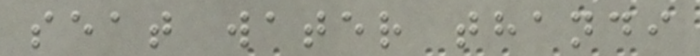seat water thandi
